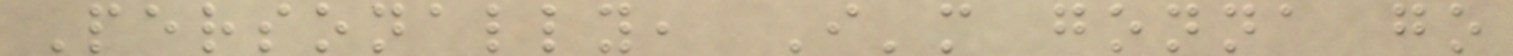Personally, I'm gonna go
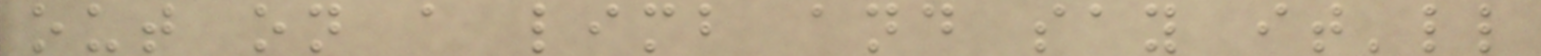out on a limb and say it'll
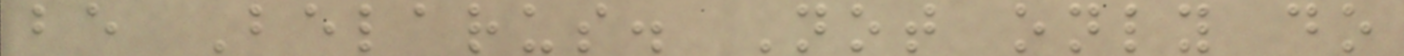be Belarus. Not only do
